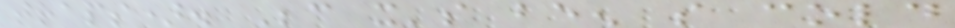traps). Because it's been so cold
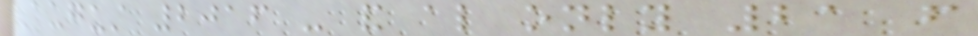August 2016 - and also only 21 from
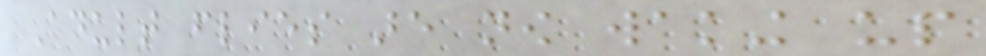Adult flies are now waking up
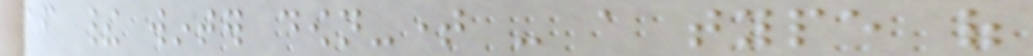after their winter down-time - a type of
